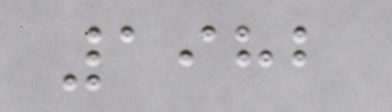1982
